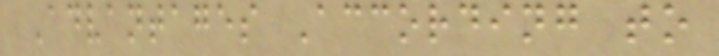Advantages According to
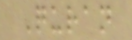Quran
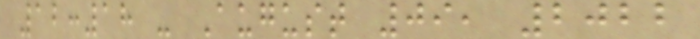12:18 - August 09, 2022
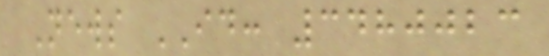News ID: 3480023
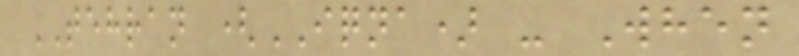TEHRAN (IQNA) - When
